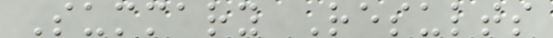Summary Results
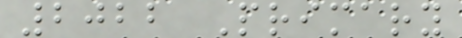2022 Primary
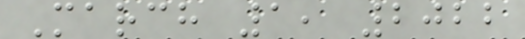March 1, 2022
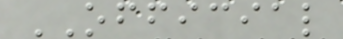OFFICIAL
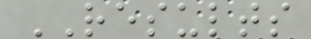RESULTS
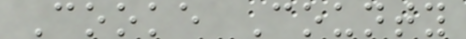Cooke County
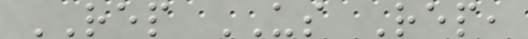REP US Rep,
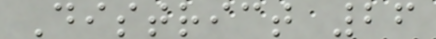District 26
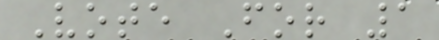Vote For 1
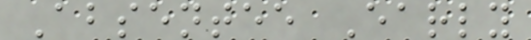Absentee Early
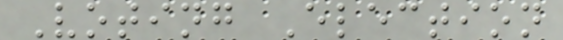Voting Election
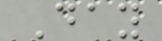Day
